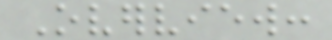Overview:
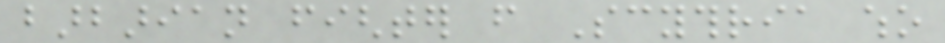barbarian fighter from Scythria who
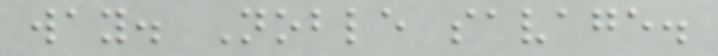way. Noble savage.
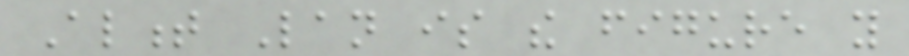Alment Lan is the figure you
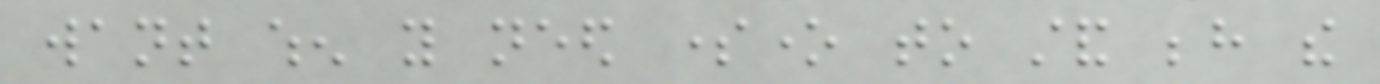want when you need someone to stand behind the
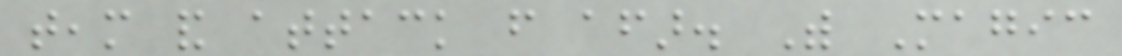team and attack from afar. With Magic
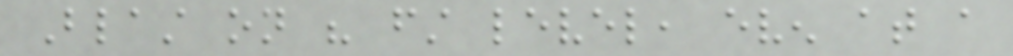Blast on his first level, even at a
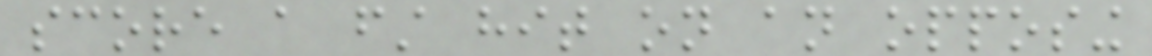score a first hit on an opposing
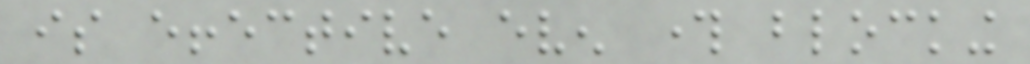is effective even through blocking
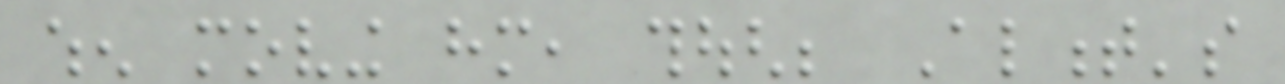when moving him, though; Alment's
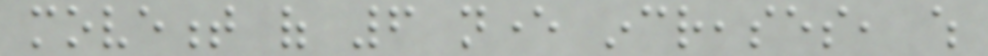movement of 6 never increases, which
